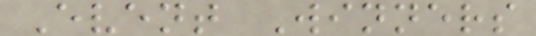Event Winners
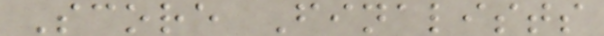Score Finalists
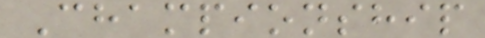Championship
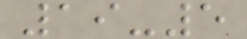19-5
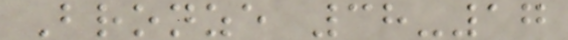Bronze 38-17
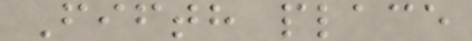Fifth place
